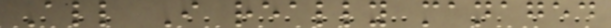All I really managed
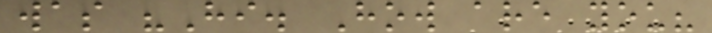was "Hi. How are you?
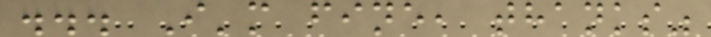... I'm fine, thanks"
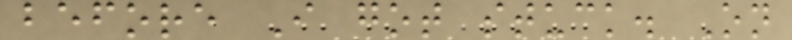before I got stuck. On
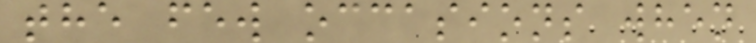the few occasions when
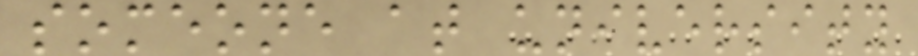someone at university
